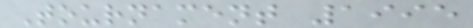Tournament 1995
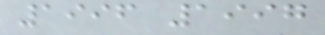1996 1997
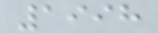1998
